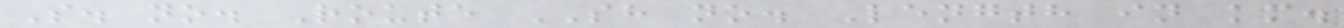S. no. Route SH no. Length in km.
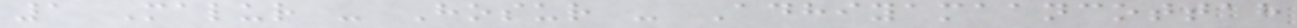1 Malur - Hosur - Adhiyamaancottah
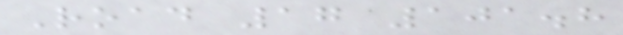Road 17 101.8
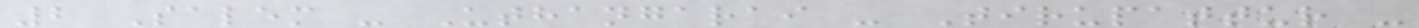2 Salem - Uthangarai - Tirupattur -
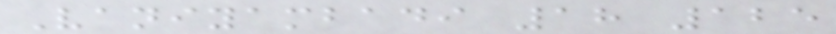Vaniyambadi 18 125
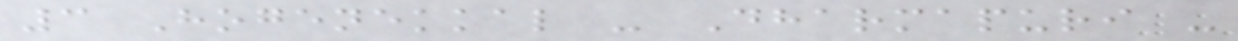3 Hogenekkal - Dharmapuri -
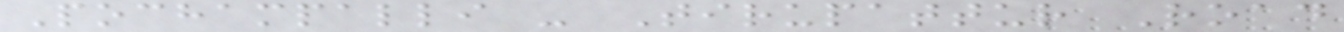Pochampalli - Tirupattur Road
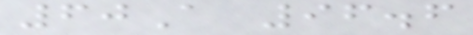60A 96.6
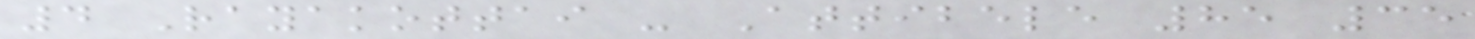4 Rayakottai - Attibele 85 35
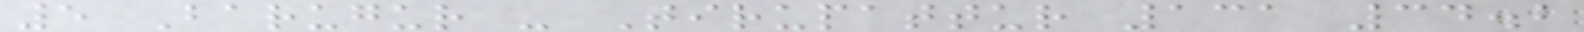5 Barugur - Tirupattur 131 34.2
